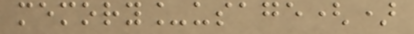memory_usage()
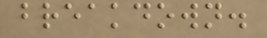breakdown.
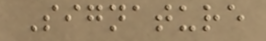Signature
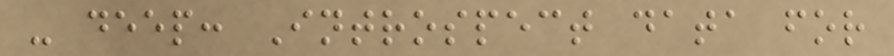- deep: Introspect data for
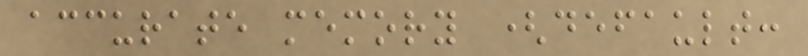accurate memory (default:
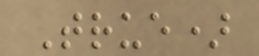True)
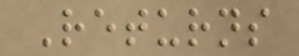Returns
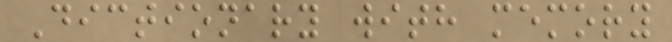Dictionary with memory
